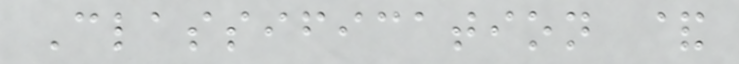Classification &
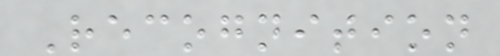Recognition
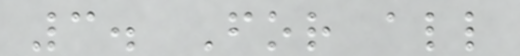3. For all
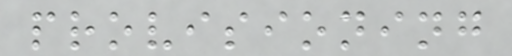provisioning
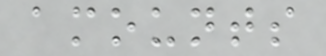amounts
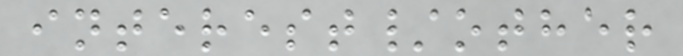interest/other
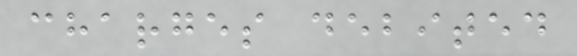charges debited
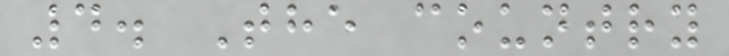4. The country
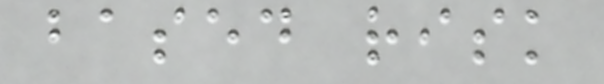based risk
